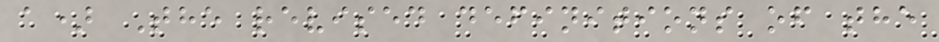a) The revised definitions of the
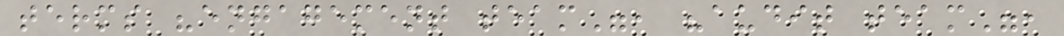terms "engagement team", "audit team",
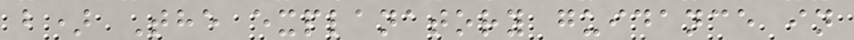b) The explanatory guidance in
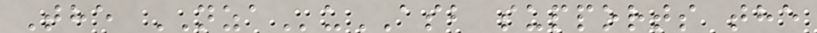The NZAuASB supports the
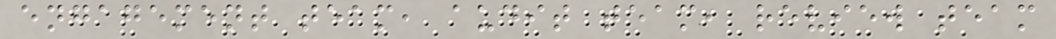engagement team, audit team, review team
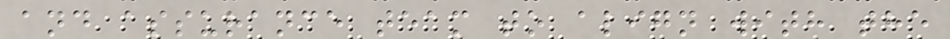and assurance team to align with the
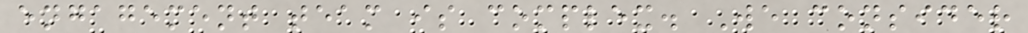engagement team is complex. We consider
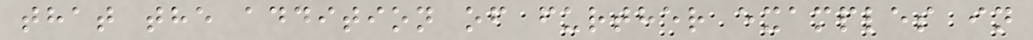that the addition of further examples in
